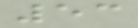53
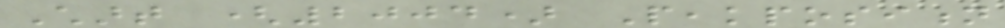Chart (2004) Peakposition
